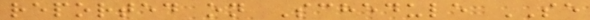reported on Schedule SE
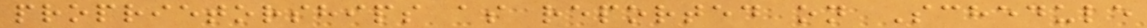proprietorships as reported on Schedule
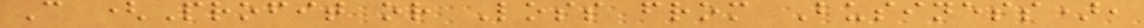C (Profit or Loss from Business),
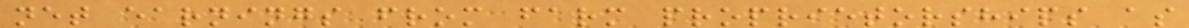net earnings from farm proprietorships as
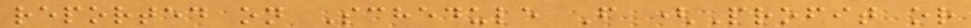reported on Schedule F (Profit or
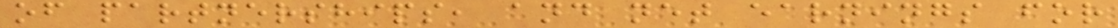of partnerships, and net earnings for
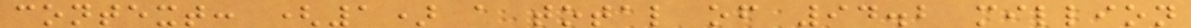context: (1) a total of 94.2 million
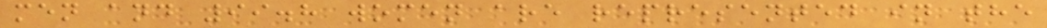men and 99.8 women are represented in the
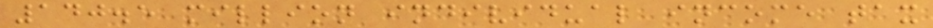140.5 million individual income tax
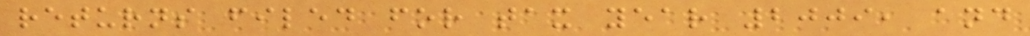returns filed for tax year 2009, and
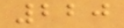220
